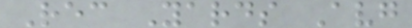Rec Yards Avg
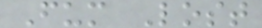Fum Lost
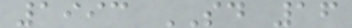1993 SD 16
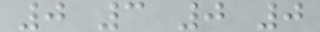0 3 0 0
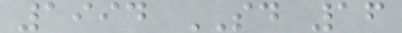1994 SD 16
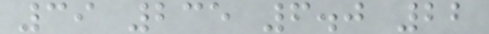39 235 6.0 22
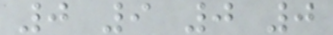0 9 0 0
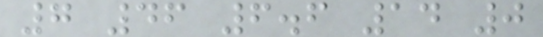7 46 6.6 14 0
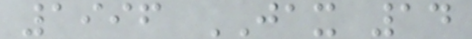1996 JAX 14
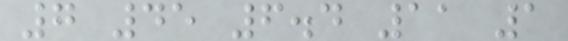7 45 6.4 11 1
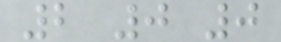2 0 0
